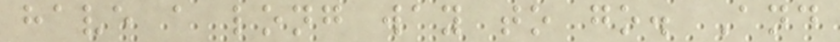have a long way to go. And
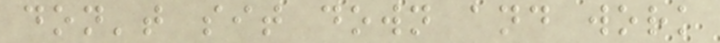don't sit down and work
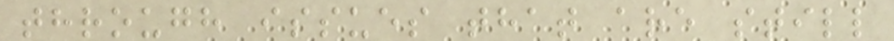through issues that are still
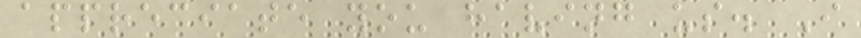appreciate you having us. I
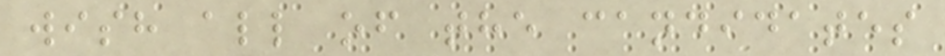wish all of the candidates
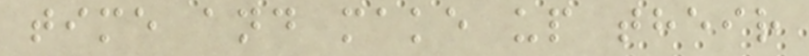time and make up their
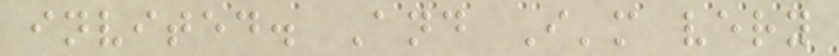invited. And I'm very
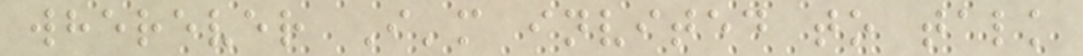wherever I'm invited to talk
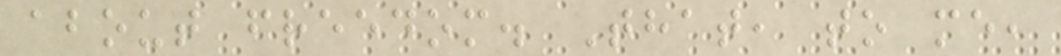about freedom. That, to me,
